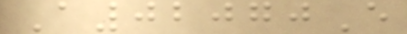A02070E
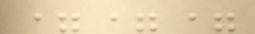===
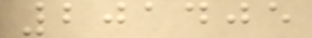201405
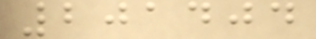201404
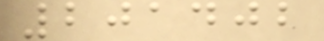201402
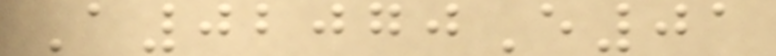A02070E01
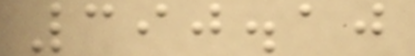390.10
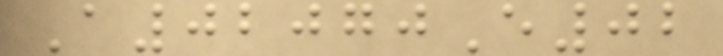A02070E02
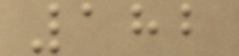182
